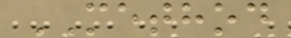METHOD
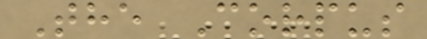The Corpus
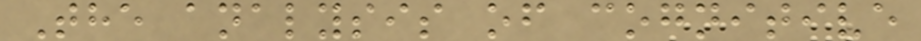The analysis of cognitive
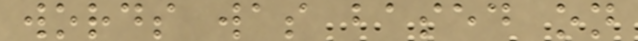words was based on
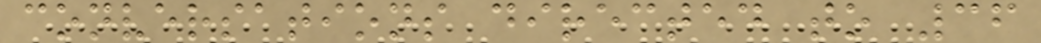conversations directed to 36
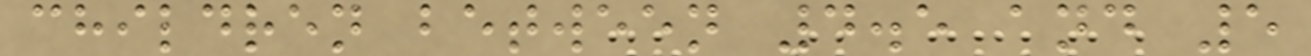children between 4.5 and 5
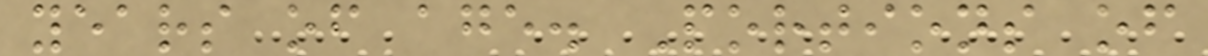years of age. Portions of
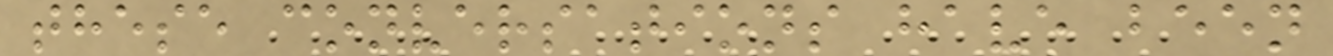these conversations have been
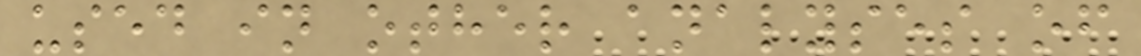used in other analyses of
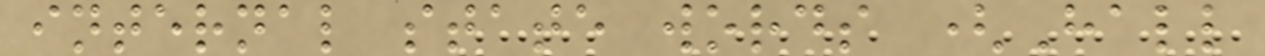internal state words (Hall
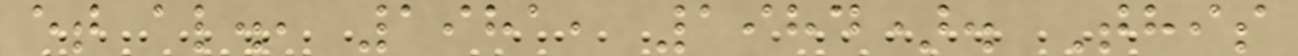et al., 1981, 1984). This
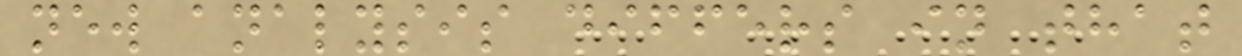new analysis differs in that
